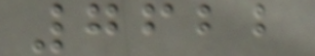7622
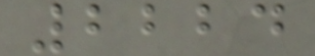2224
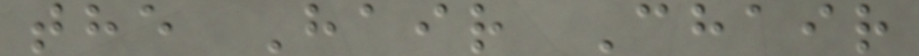the Hair Chair
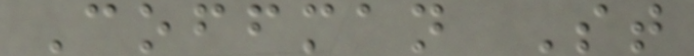Coffman St
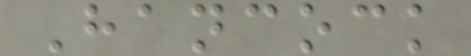Hancock
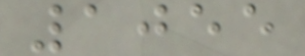1055
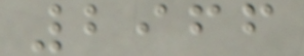2966
